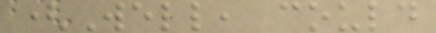(Well, could
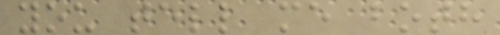you tell me both
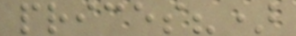prices?)
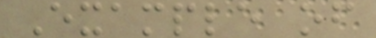Example of
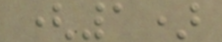(1)
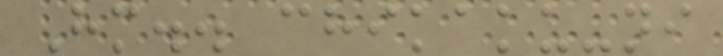Hm.. chikaku-ni
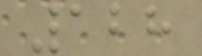128
